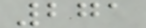271
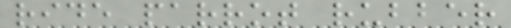ride parrot rubber
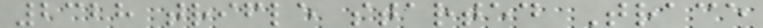2328 trifle started Trace
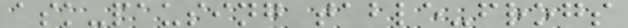ask-pausing table-frogs
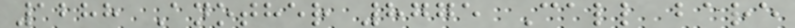1288 Another 8775 Call bare
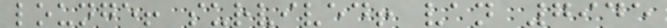lounge! survived! van 7945
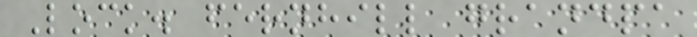Lock. fernhill grandpa
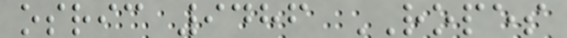osric 9486 ROPES
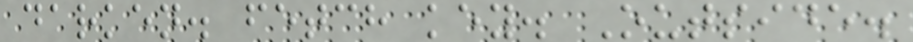darken. fetch key. Outside.
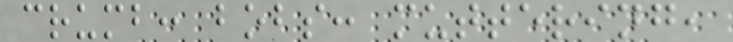crumb: bobs: muttering,
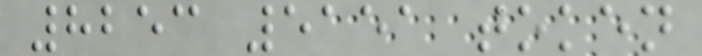8253 5151 token
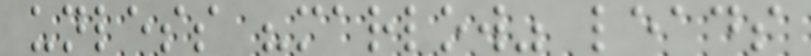unless "marlow" leads
